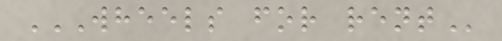WHEELS FOR RENT
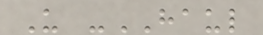U -HAUL
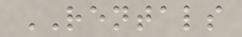RENTALS
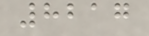8217
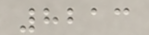8213
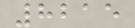8215
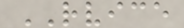RVICE
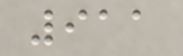911
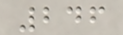246
